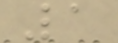1
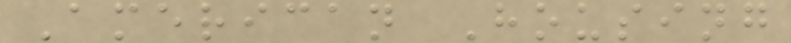American Housing
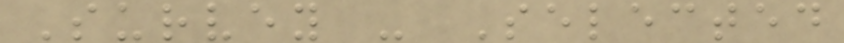Survey - Selected
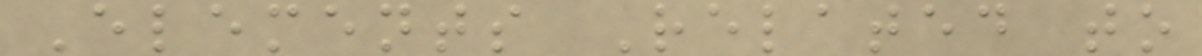Elements Related to
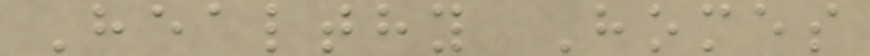Healthy Homes
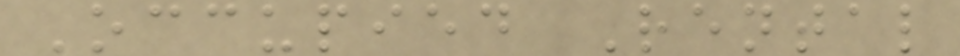Occupied Rental
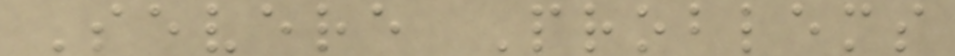Severe Problems
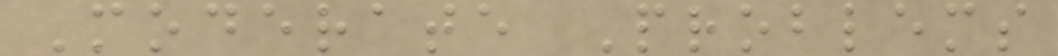Moderate Problems
